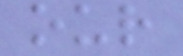our
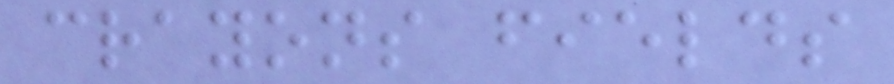crayons fields
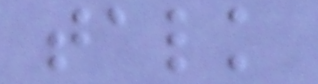talk
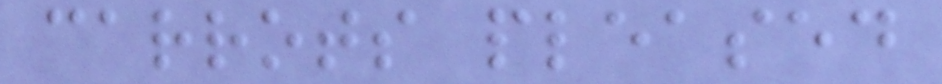carrots pleased
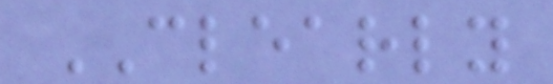CLEARLY
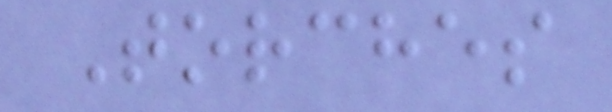Torches
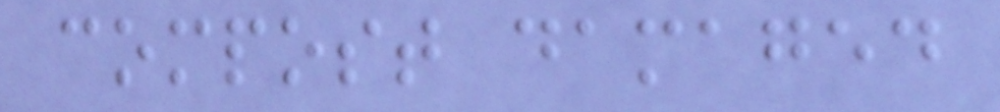compost damaged
